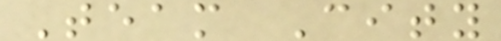Team City
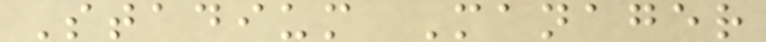Stadium Manager
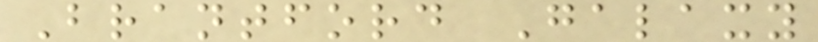Brantford Galaxy
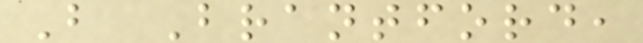B Brantford,
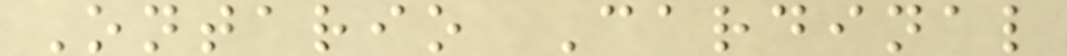Ontario Cardinal
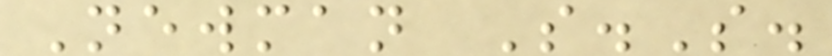Newman S.S.
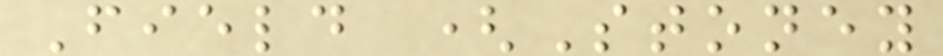Field (Stoney
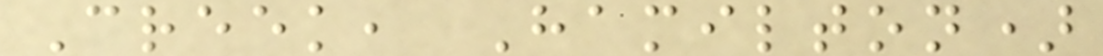Creek, Hamilton)
